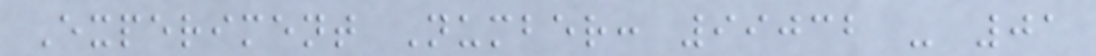Experiment Number: 99032 - 01
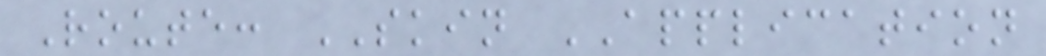Route: SKIN APPLICATION
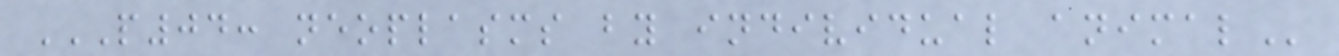P04: NEOPLASMS BY INDIVIDUAL ANIMAL
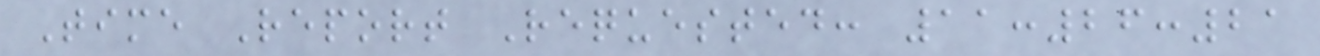Time Report Requested: 11:26:21
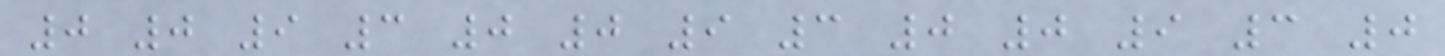0 0 9 3 0 0 9 3 0 0 9 3 0
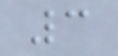3
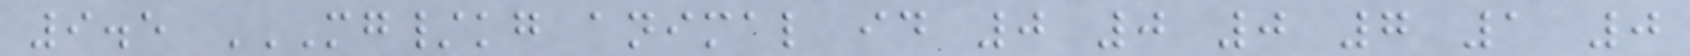9.5 MG/KG ANIMAL ID 0 0 0 7 1 0
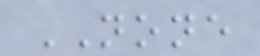NONE
